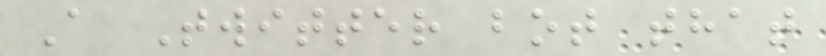A Twitter bot that
